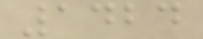1424
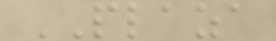PLAZA
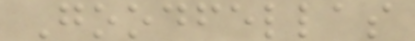Goodfellas
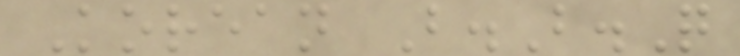Korean B.B.Q
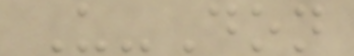U-Don
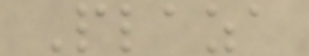Plaza
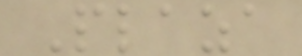Plaza
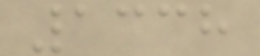1338
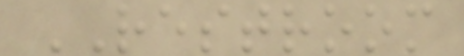RESTROOM
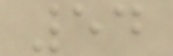54
